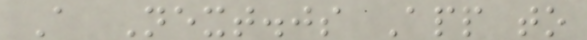A Next.js App to
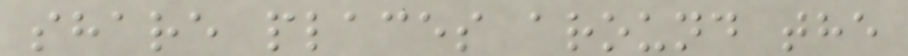share places around the
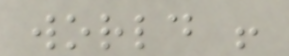world !
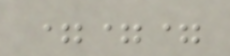===
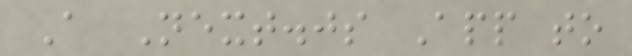A Next.js App to
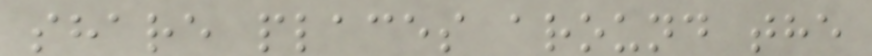share places around the
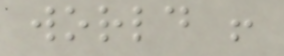world !
